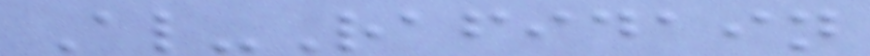Al-Rafidain
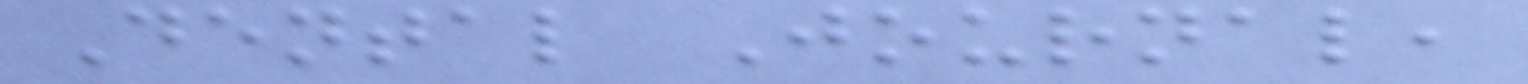Dental Journal,
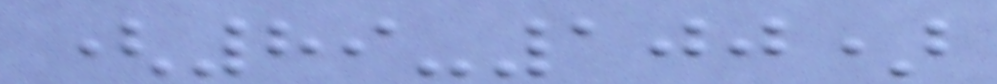(89-100)
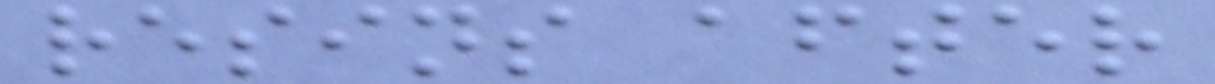resins after
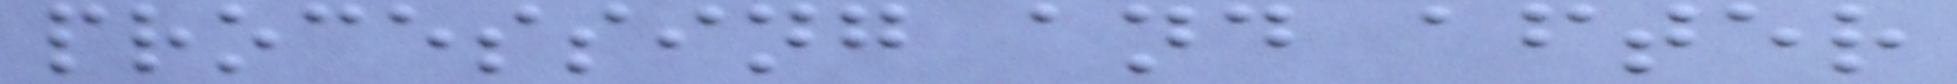processing and after
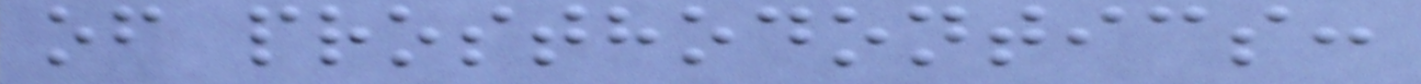of prosthodontics:
